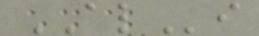ALi
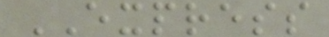EXPRESS
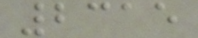2315
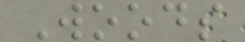Woods
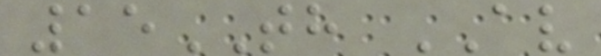15TH AV
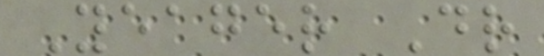Yeager Dr
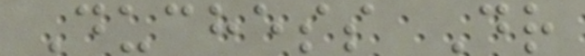Duchess Dr
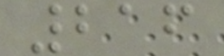216
